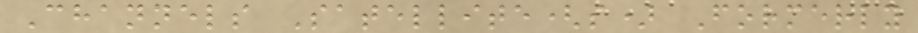Channels Satellite(s) Formerly
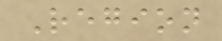Region
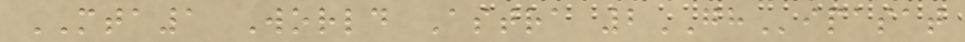MTA1 World Astra 2GHipasat
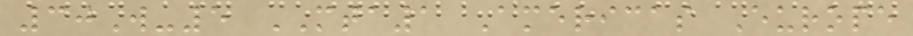30W-5 MTA1 Americas Europe
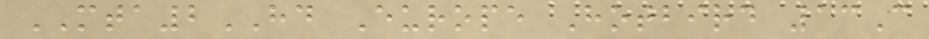MTA2HD Europe Hotbird 13C
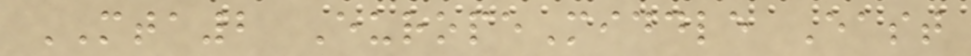MTA2 EuropeMiddle East
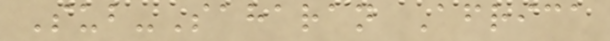Sub-Saharan Africa
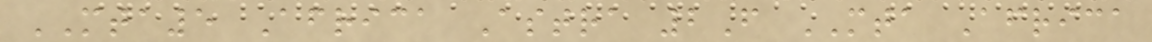MTA5 Africa Astra 2F MTA Africa
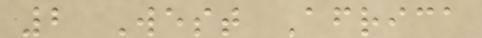2 West Africa
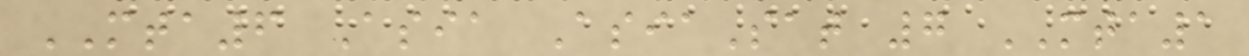MTA6 Asia AsiaSat 7 MTA1
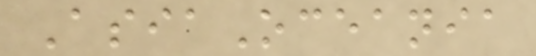AsiaOceania
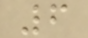6
